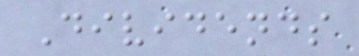Dividends
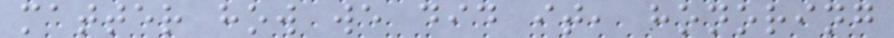matter how we did it, honoring
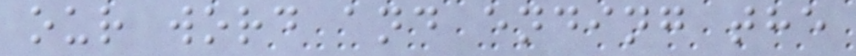our word and ending the
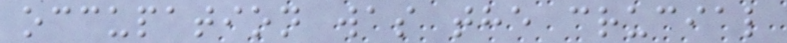occupation was the crucial
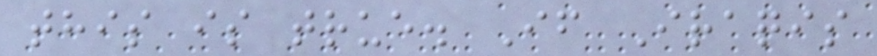this is true. If Iraqis
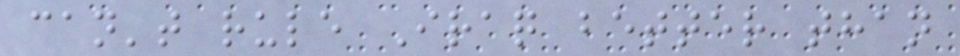can't rule Iraq better than
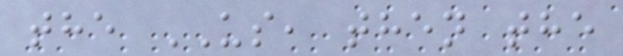the US, then the
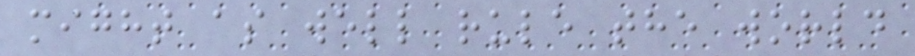might as well rule the world
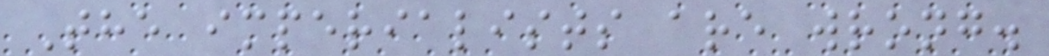The imperialists are wrong.
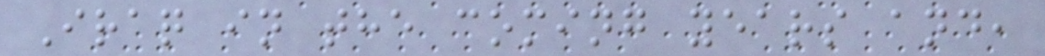Iraq in the coming years and,
